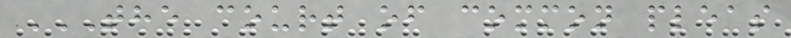THE COURT OF COMMON PLEAS
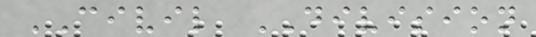CIVIL DIVISION
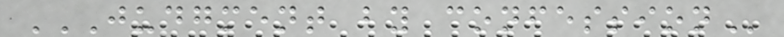JUDGMENT BY CONFESSION
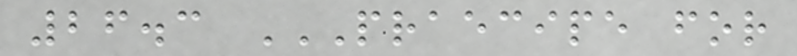26.3 PRAECIPE FOR
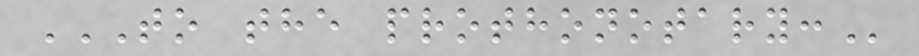TO THE PROTHONOTARY:
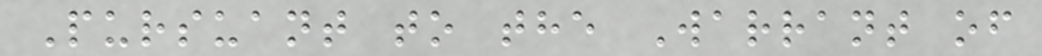Pursuant to the Warrant of
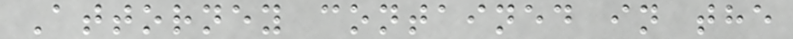Attorney contained in the
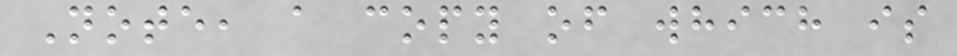Note, a copy of which is
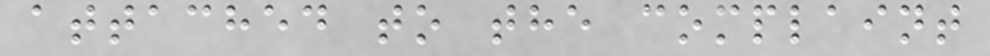attached to the complaint
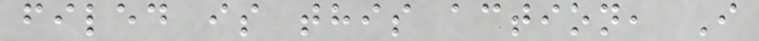filed is this action, I
